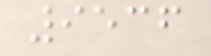9536
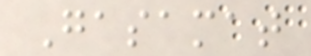Gasamat
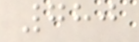780
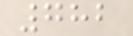782
